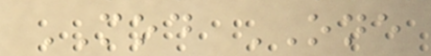MOD ONE
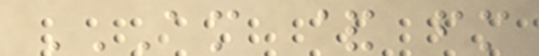AM & FM
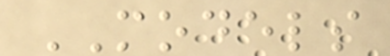MODELS
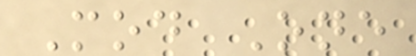Mod One
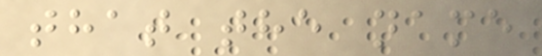that the name
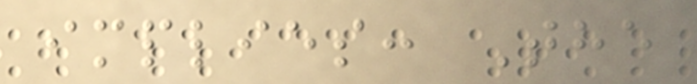implies: The
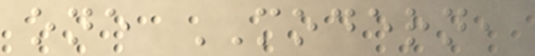one MODERN,
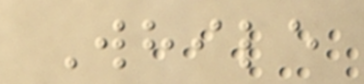While
